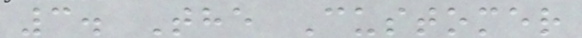3. The Customer
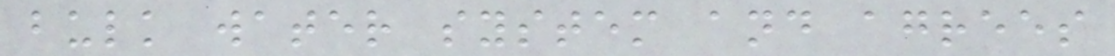bulk water system and agrees
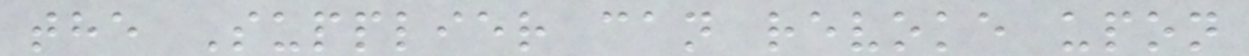the Supplier can revoke upon
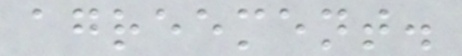agreement.
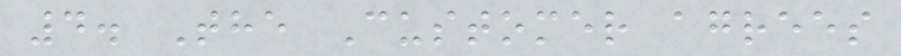4. The Customer agrees
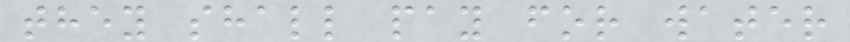they shall pay for water
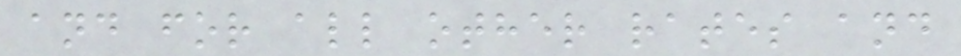and for all other rates and
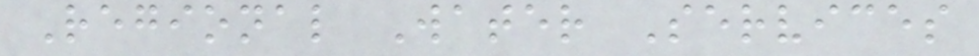Regional Water Services
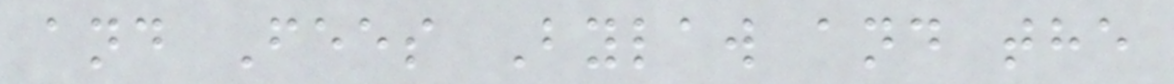and Fees Bylaw and the
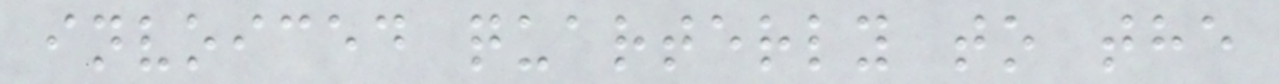invoiced quarterly to the
